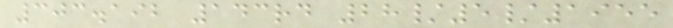303.192 143rd 28/5/1955
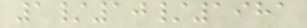1/10/1981
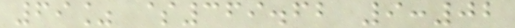69% $369.62 9:02
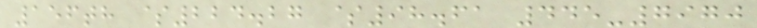156th $224.27 $98.61 445-7970
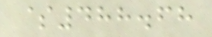$488.68
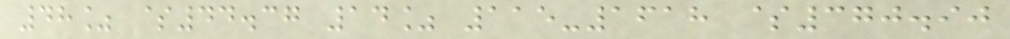48% $44.37 14% 115-1618 $370.90
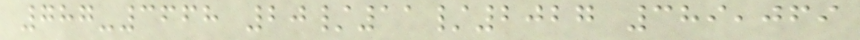787-3668 20/11/2027 389,069
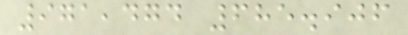971,474 685.906
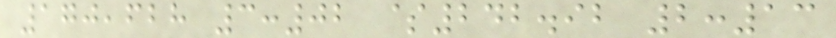170,628 3:02 $242.92 2:13
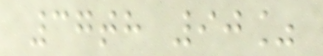37th 90%
